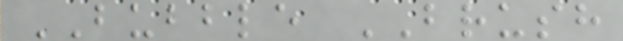BUBBLE BRUSH
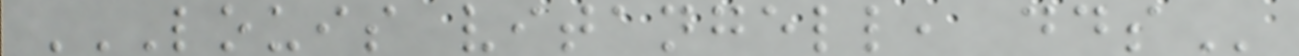LOUIS VITANGELL, DDS
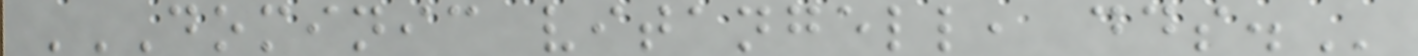DOMINIC VITANGELL, DDS.
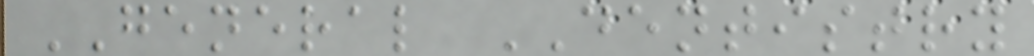GENERAL DENTISTRY
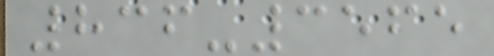836-3565
